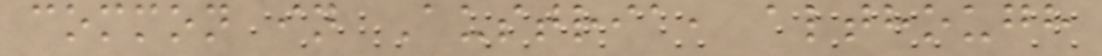common in Austria, although
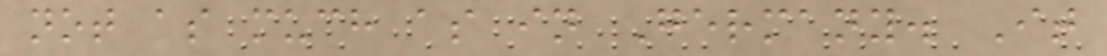not as much as in Germany. It
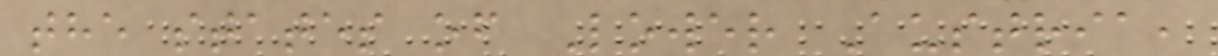the states of Lower Austria,
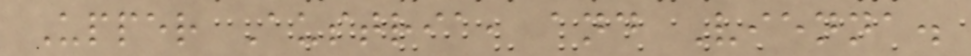Upper Austria, and Vienna.
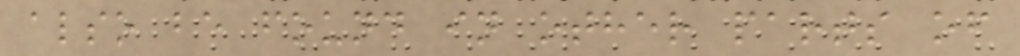also be found in other parts of
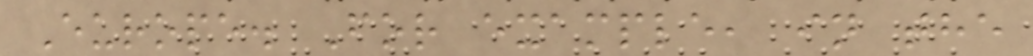Europe. For example, in the
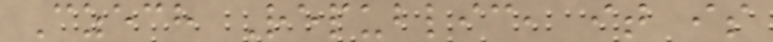Czech Republic, it is
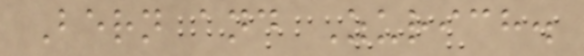Bern and Zurich.
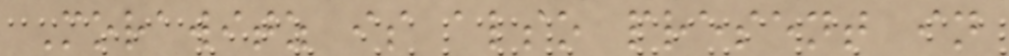Morawitz is also present in
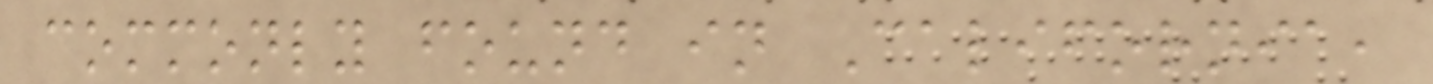commonly found in California,
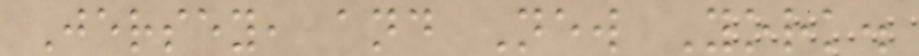Jersey, and New York.
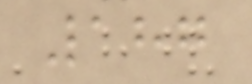187
